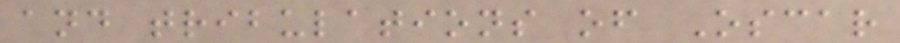and tribulations of Oscar
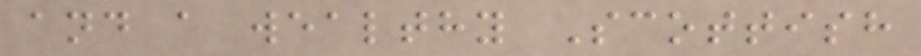and a wealthy Scottish
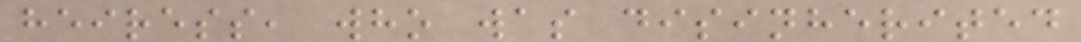heiress, who was disinherited
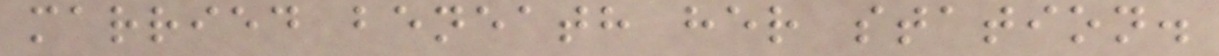married beneath her station.
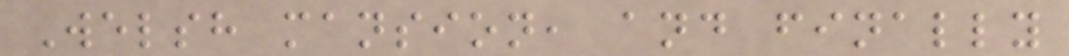Welsh mansion, and finally
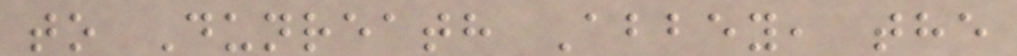to Dunreath Abbey, the
